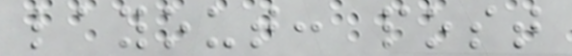layout: post
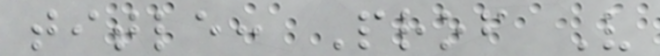title: Prof V
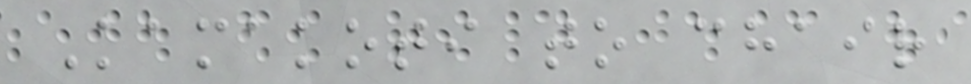Kamakoti to chair
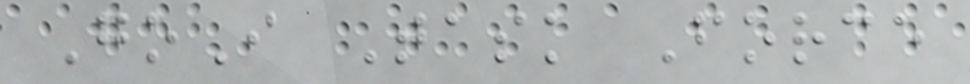GoI Task Force
